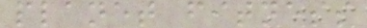planet fitness
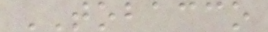TOBACCO
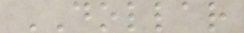DOLLAR
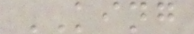KING
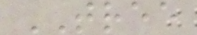TREE
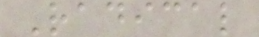Radical
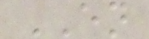EN
